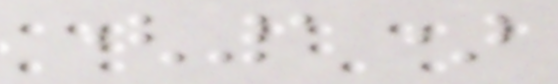(1)
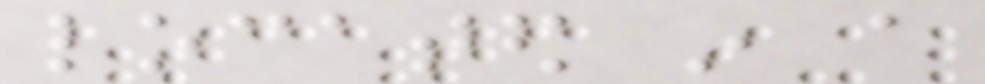located in a
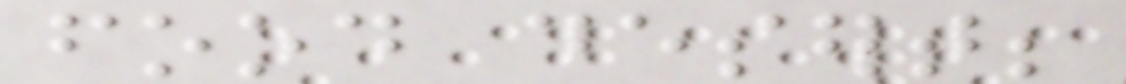food desert;
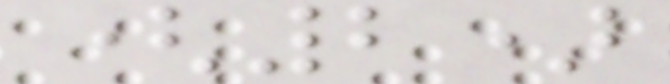(2)
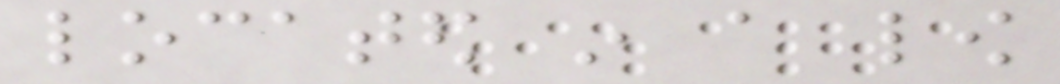located in a low
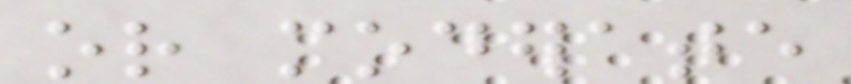or moderate
